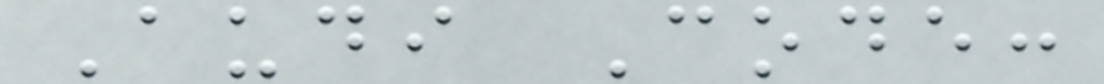Audi Code:
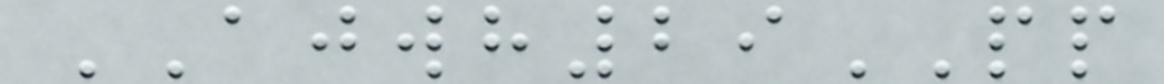AJWH29PP
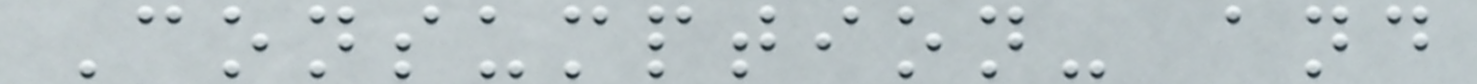Consumption- and
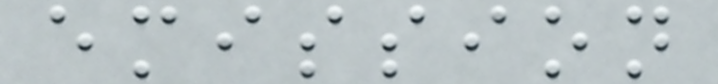emission
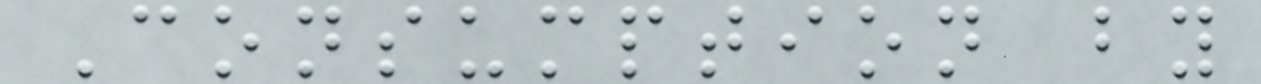Consumption by
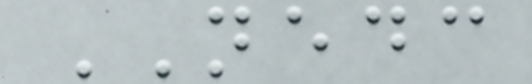NEDC
